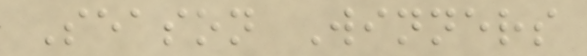Season Winners
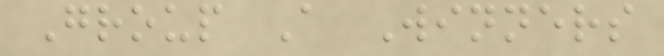Group A Winners
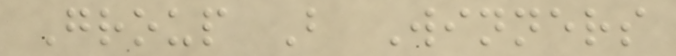Group B Winners
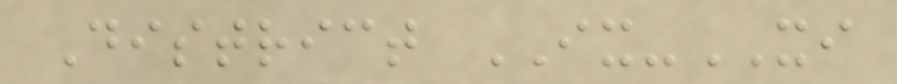District IX-XI
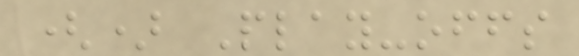() Play-offs
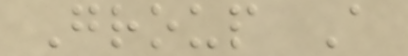Group A
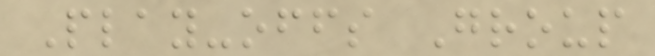Play-offs Group
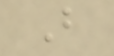B
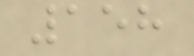158
